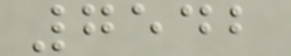7542
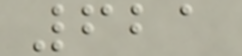621
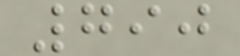790
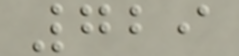729
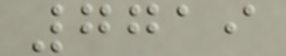7719
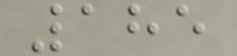185
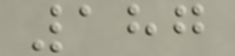187
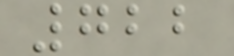722
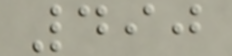490
